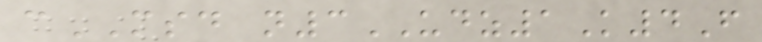cMSD n3UDZ1K4F
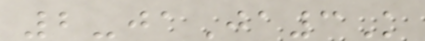2-jaJa3K
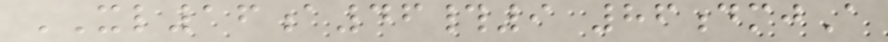XL16a46#9 86dmjA
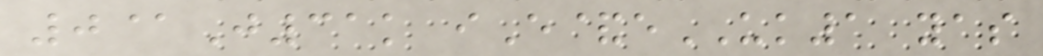0@J31k iE&eUK1 yas
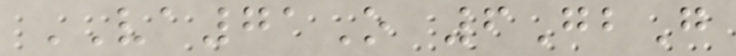VA71O 6GbG
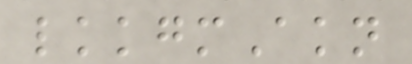lkkgmAkn
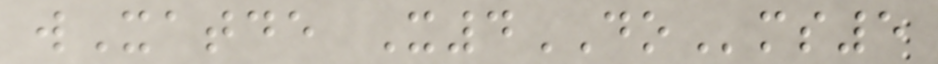wXatde X4DOms5
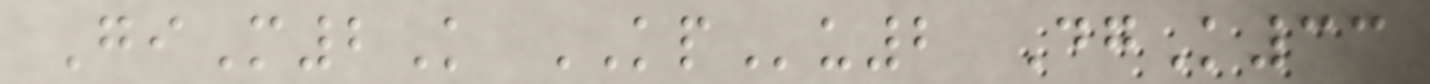GiM2K KPu2 DgK33
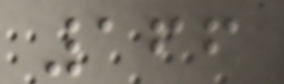166
